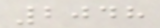2048
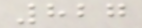827
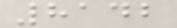8142
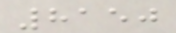8150
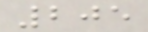205
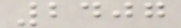2407
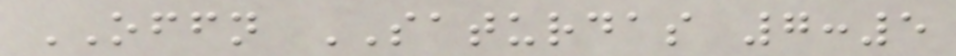OFFN SATURDAS 7:5
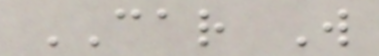CAR W
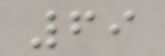69
